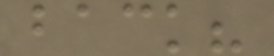back?
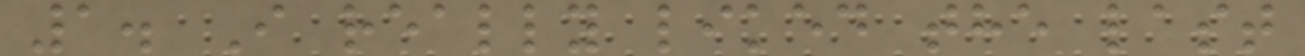1. I really liked the last
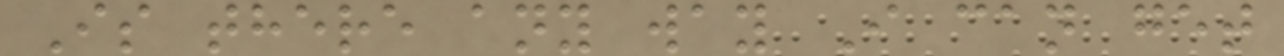Is there any way I can get
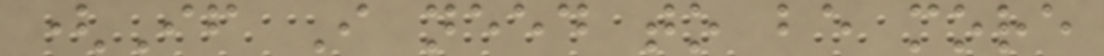(If I need to be more
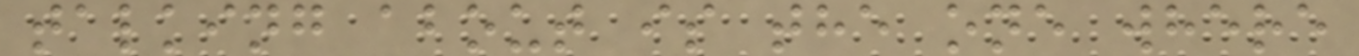talking about is the one where
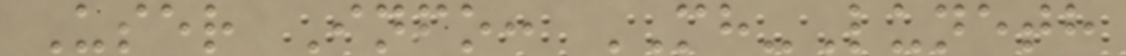User Info: MH-Luneth
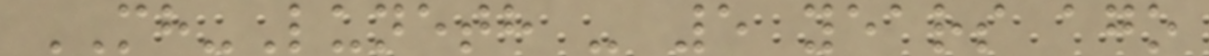MH-Luneth - 5 years ago
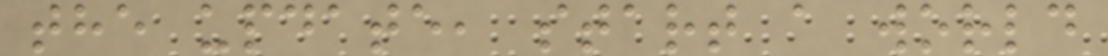the update, start a world
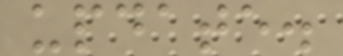update.
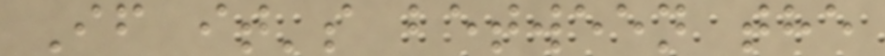If it's between the
